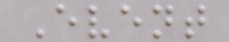Event
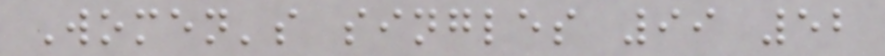Women's singles 99 52
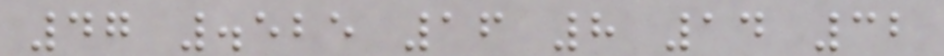47 .525 16 8 14 32
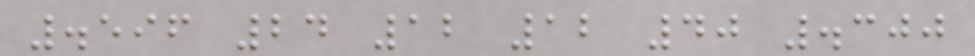.596 24 12 12 40 .300
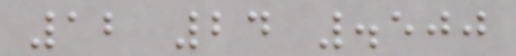12 24 .500
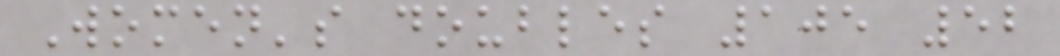Women's doubles 105 52
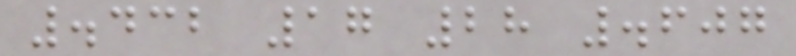.432 17 28 .607
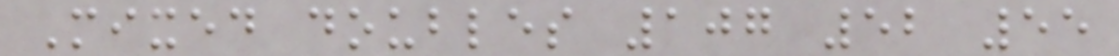Mixed doubles 107 52 55
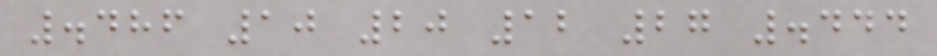.486 10 20 12 27 .444
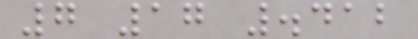7 17 .412
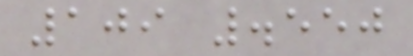109 .550
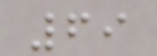69
